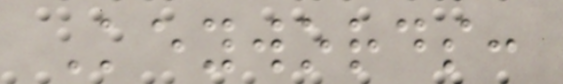Keywords:
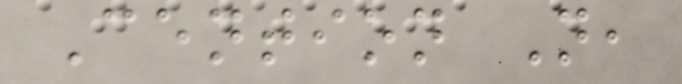Cention N,
